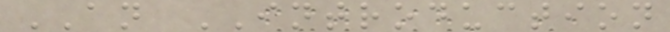AN INTRODUCTION
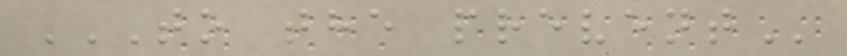TO THE PREVENT
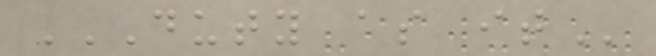DUTY AS IT
